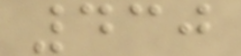430
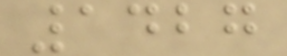1427
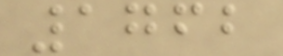1762
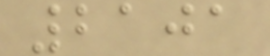2101
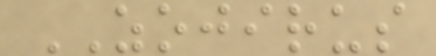ZOJIRUS
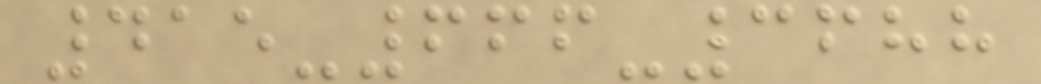415-666-3688
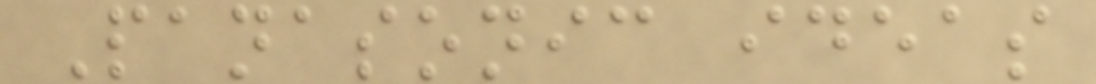Panasonic ideas
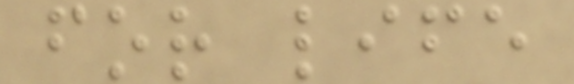for life
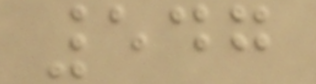547
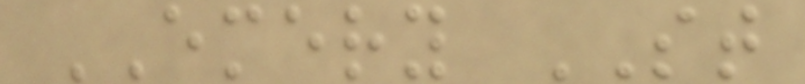EMERY ST
